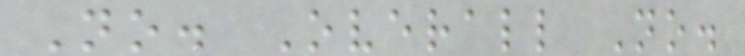No. Overall No.
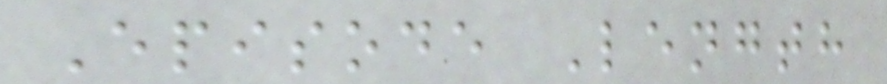Episode Length
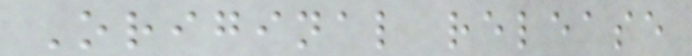Original release
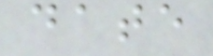date
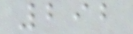292
